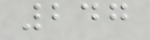247
